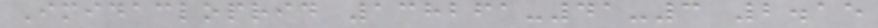Imidacloprid 138261-41-3 2.15
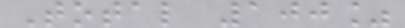Total 100%
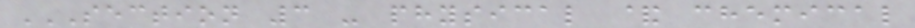SECTION 3 - PHYSICAL & CHEMICAL
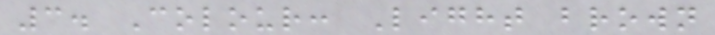3. Colour: Light brown
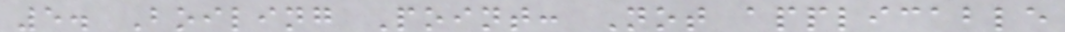5. Boiling Point: Not applicable
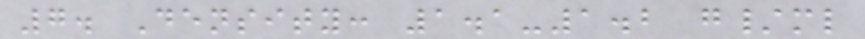7. Density: 1.1-1.2 g/ml
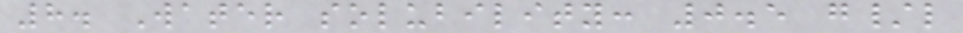8. Water solubility: 0.5 g/l
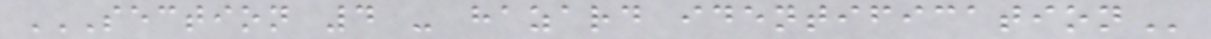SECTION 4 - HAZARD IDENTIFICATION
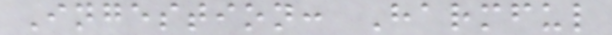Ingestion: Harmful
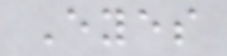Eyes
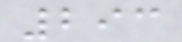293
